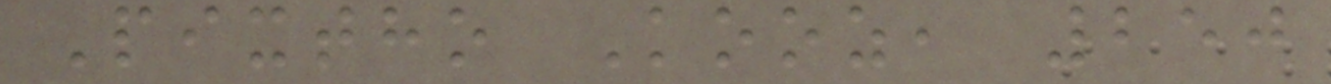Pixtho Kooz, 250
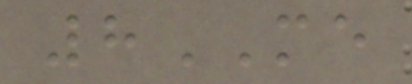8ME
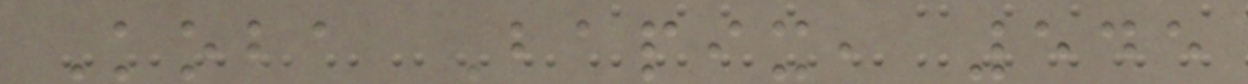Koba Bapix, 545
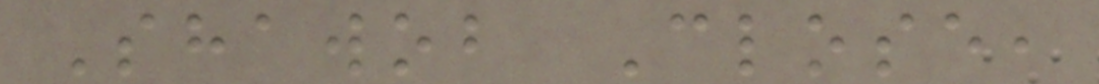Shawob Close,
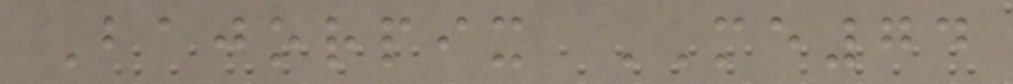Bajorpix ME74
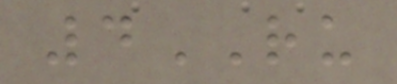4RU
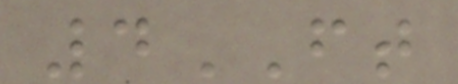4FT
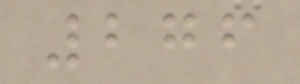276
